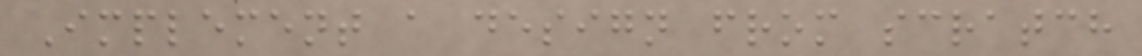Implement a design from scratch
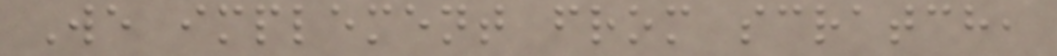We implement from scratch,
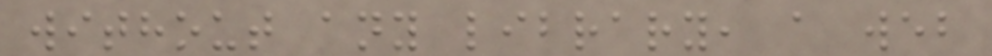without any library, a web
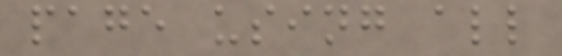page using all
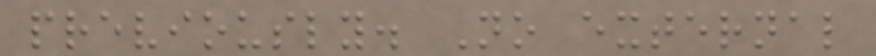previously. No external
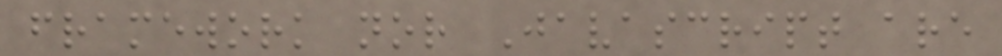framework nor Javascript are
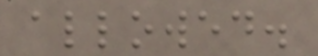allowed.
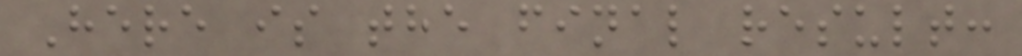Here is the final result:
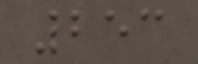253
